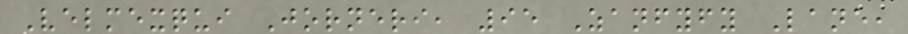Velmexqui Jorneri, 95 Zanfyfy Lane,
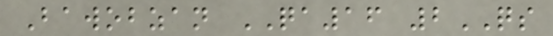Bawobzan QA16 2QS
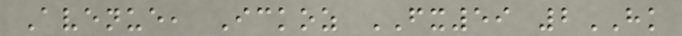Avenue, Ickoz FX59 2HK
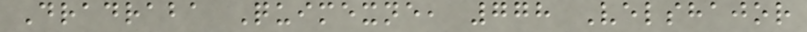Dradraba Quimexne, 778 Velshajor
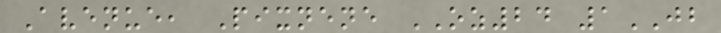Avenue, Pixnene OZ24 1JB
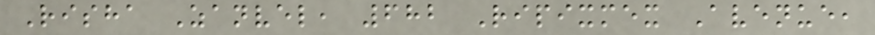Risha Zanvel, 682 Ripixmex Avenue,
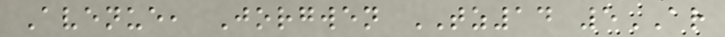Avenue, Jorgwen TZ14 5AR
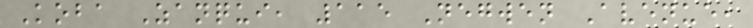Koba Zanqui, 115 Negwen Avenue,
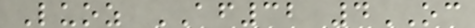Luoz AF32 4OC
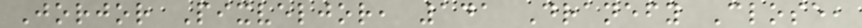Jorjor Pixveljor, 141 Dranefy Close,
